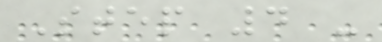Step 4 -
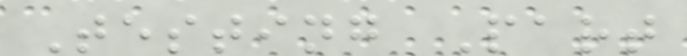Testing Part
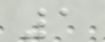1
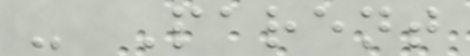- Parent
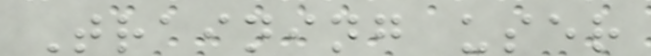Training user
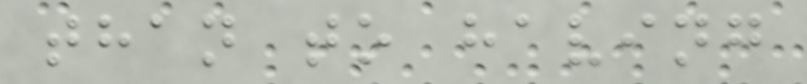than to having
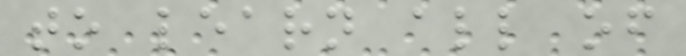to learn all of
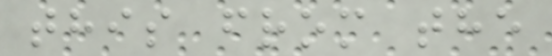this from the
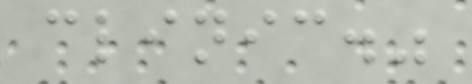clinic."
